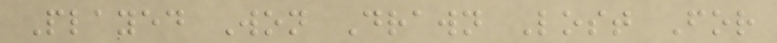Played Won Drawn Lost For
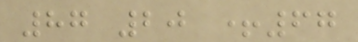87 20 +67
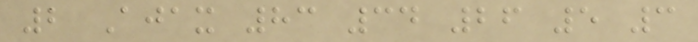2 Ajax 83 34 26 5 3
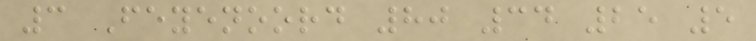3 Feyenoord 80 34 25 5
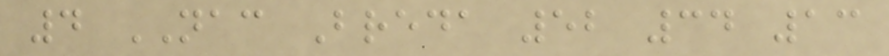4 NAC Breda 52 34 13
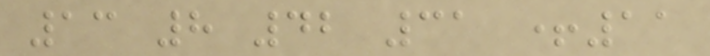13 8 42 31 +11
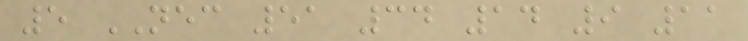5 NEC 51 34 14 9 11
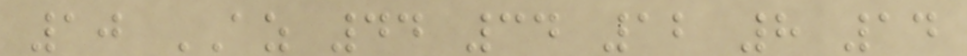10 AZ 44 34 12 8 14
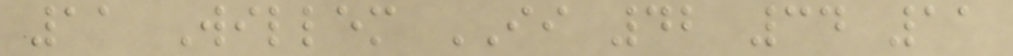11 Willem II 42 34 11
